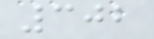302
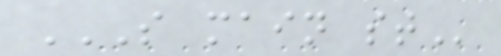S MAIN ST
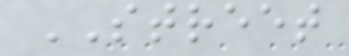STREET
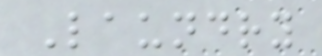Laundry
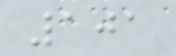101
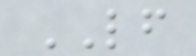LF
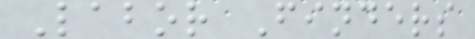Labor Finders
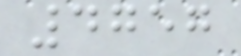4757
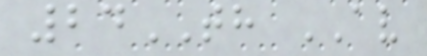24TH AV
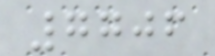7706
